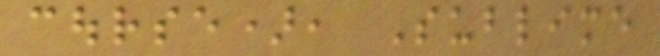course), Sublime
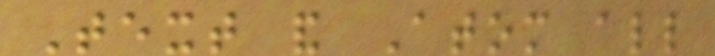Text and Atom all
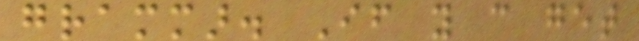grammar. If you can get
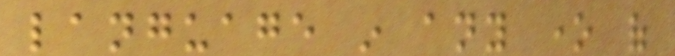language in any one of
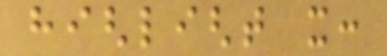highlight it:
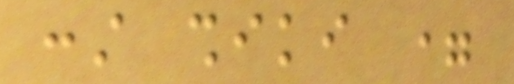const shiki =
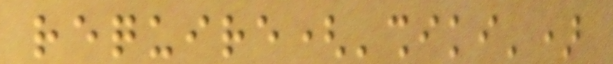require('shiki')
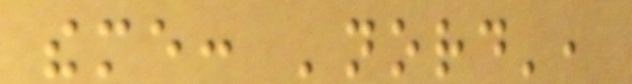theme: 'nord',
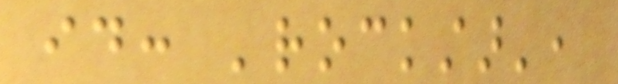id: 'rockstar',
